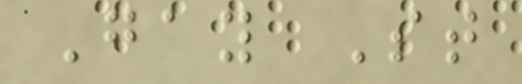Gay St
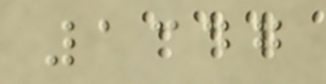1347
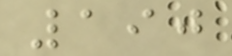190
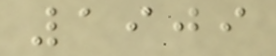1909
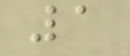1
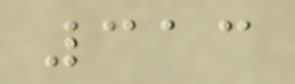313
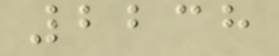2238
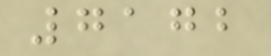7172
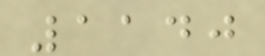1140
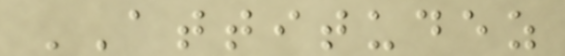ATTITUDEZ
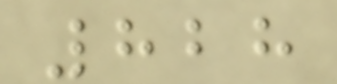828
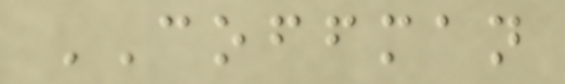COFFMAN
